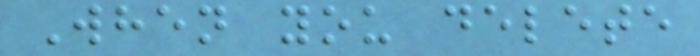When you delete
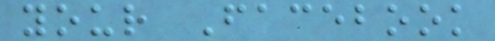your Facebook
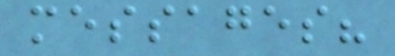messages?
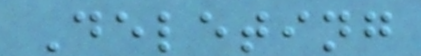Deleting
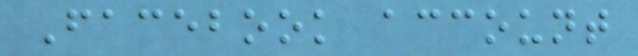Facebook account
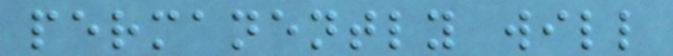permanently will
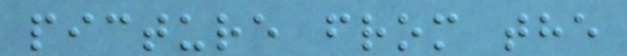picture from the
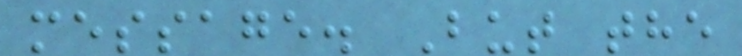message. But the
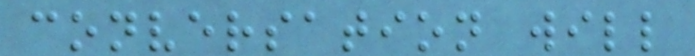conversation will
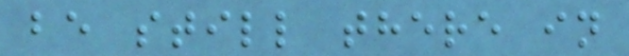be still there in
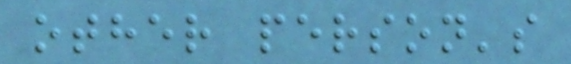other person's
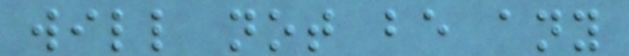will not be any
